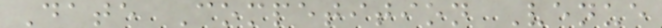Date Competition Venue
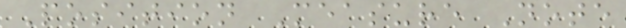Position Measure Note
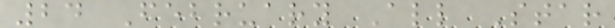24 February All Star
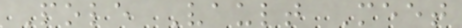Pole Vault Meet
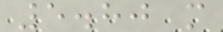5.80 m
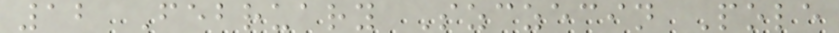12 February Szczecin Pole
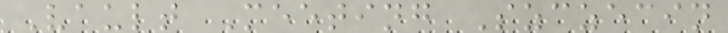Vault Meeting Szczecin
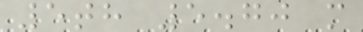5th 5.70 m
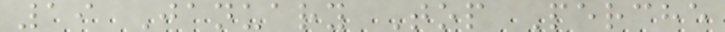19 January Top Perche
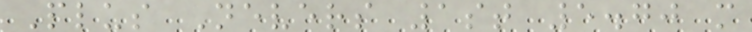Plus Nevers 1st 5.70 m
